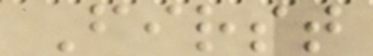First
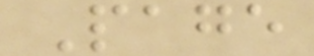Page
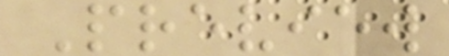Preview
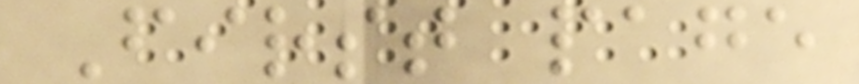First page
